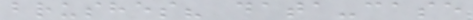brushes? data-case
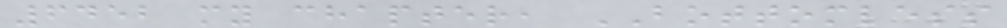6452 my chapter, BOTTOMLESS
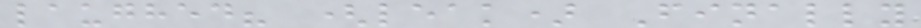laughed? (leak) Finally
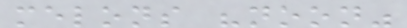melons "noon"
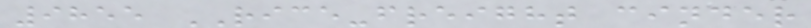9855 RICE-freight cinder
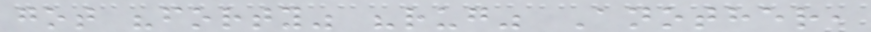got "forty" "rug" Another,
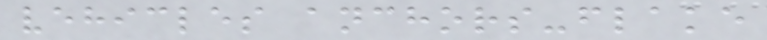vehicles anchors-flake
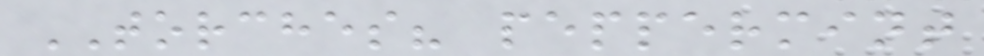TORCHES? peppermint
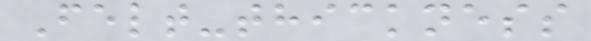Felt-thickness
